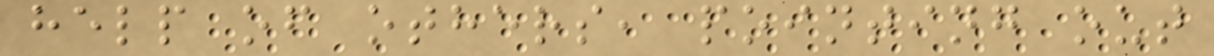help of others, pointing out
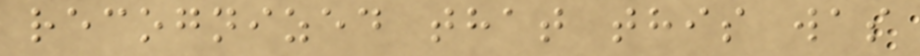recognized that this was
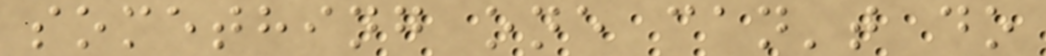something one can't do
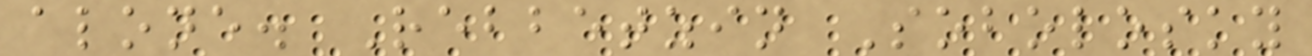alone. Rebbetzin Sobolosky
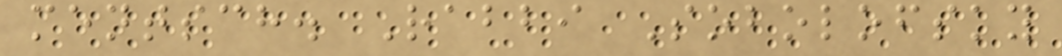mentsch. Rabbi Sobolofsky
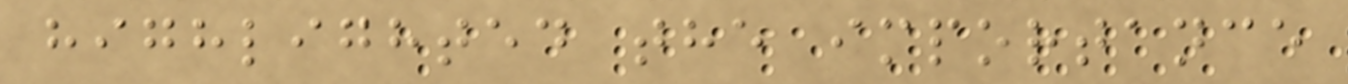highlighted the importance
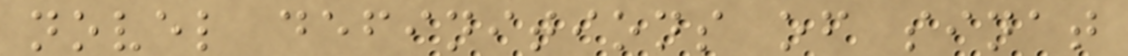novel definitions of sinat
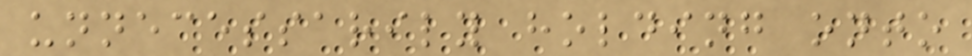unnecessarily holding onto
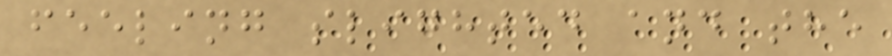feeling slighted and the
